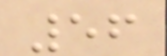56
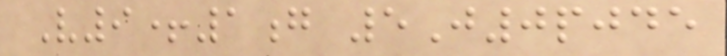V9+1g 5J0pjde
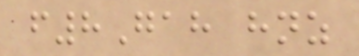f8Gah hnz
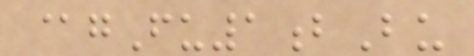@gFu1bBu
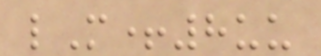lM+8uu
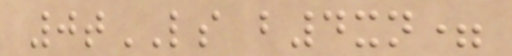0tLS b4xn=
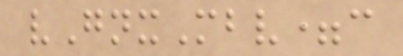vGnxMbv=c
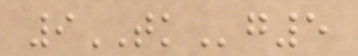9TKg5
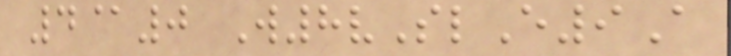4@0 W8vSlE9A
